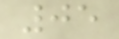05
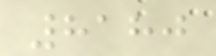8180
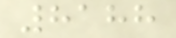8188
